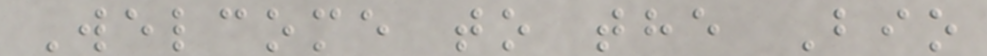Welcome to the Bio
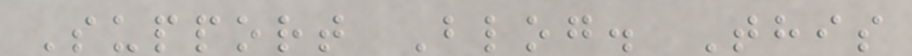Support Blog. This
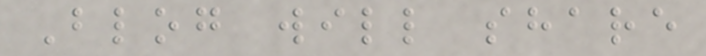Blog will share
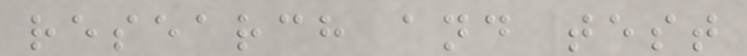research and test
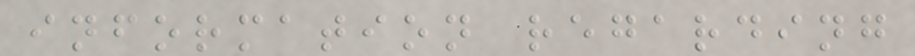information regarding
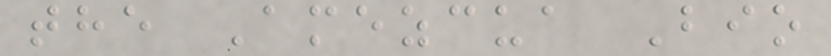the Amezcua Bio
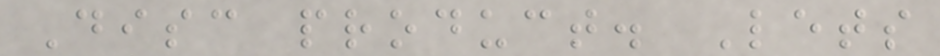Disc product. Lets
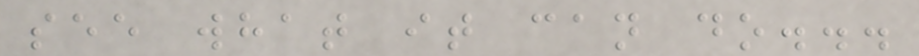see what it can do...
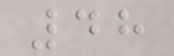48
